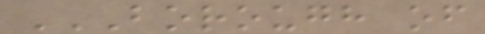BOROUGH OF
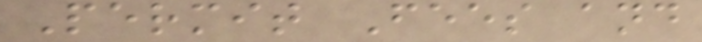Permit Fees and
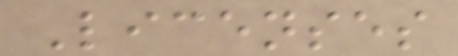Licenses
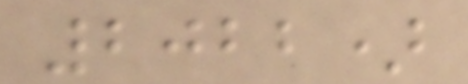2022)
